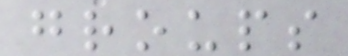groups
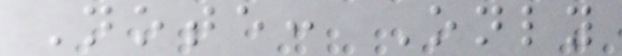Note: Only
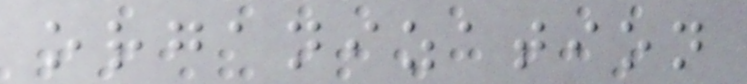organization
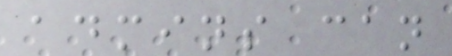admins can
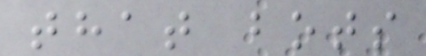that bots
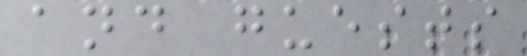and guests
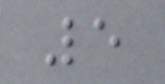5
